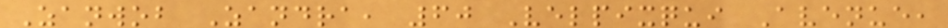Zanwob Zandra, 60 Velpixqui Avenue,
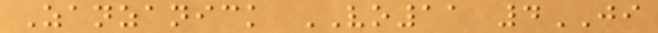Zanzanick VO11 4JI
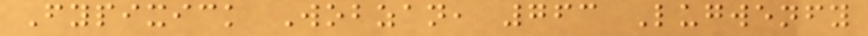Fypixick Wobzan, 763 Lugwenfy
